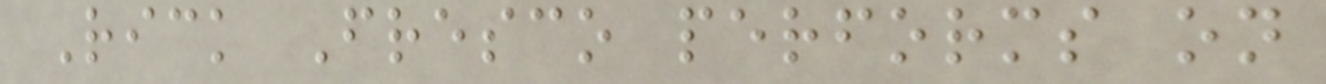Rick Fresco performs on
